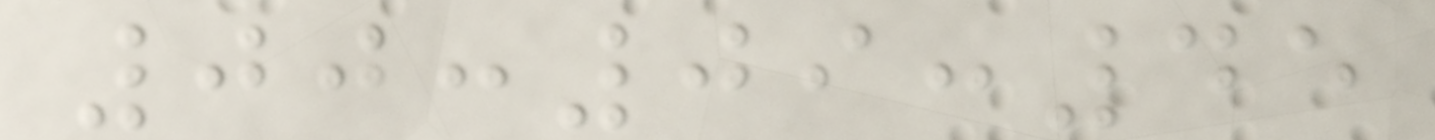00:09:45
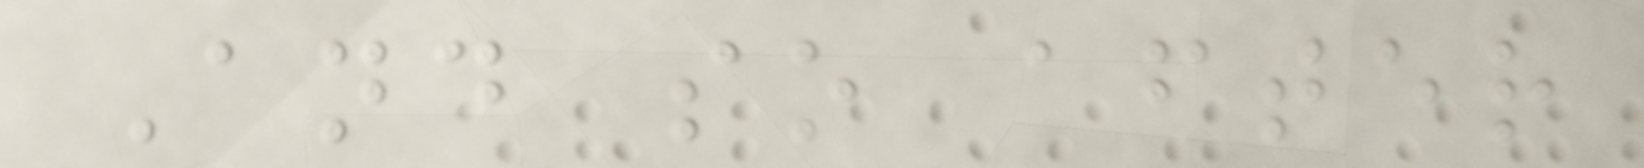And so after
